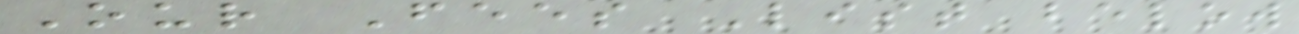Our Fees List below
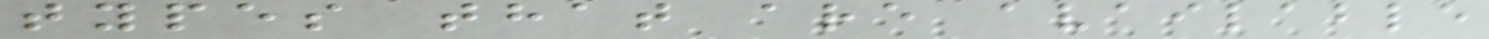types that are available
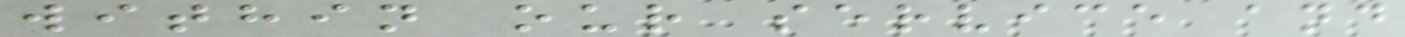within our service and
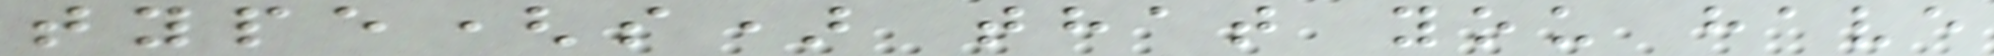type(s) that you have
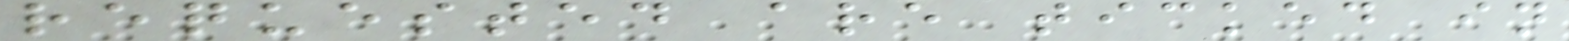requested are ticked in
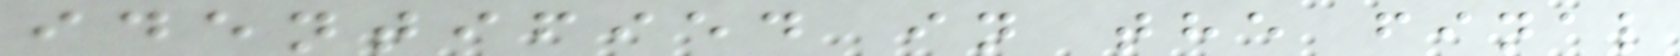identified in the final
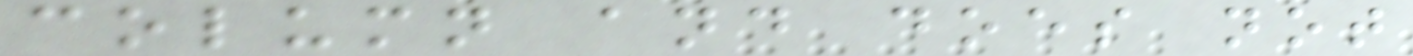column and does not
